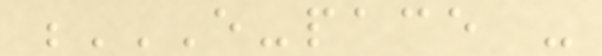E-PACE -
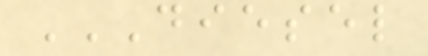DIESEL
